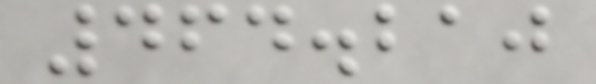464.210
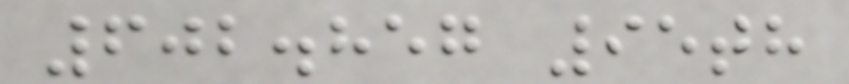602.857 95th
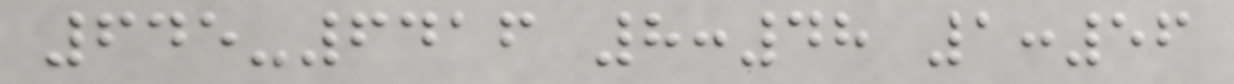645-6416 8:48 1:56
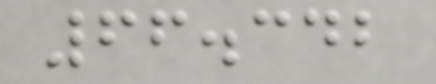66.342
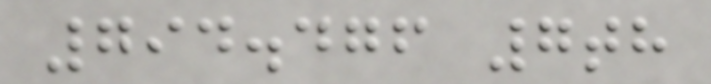794.476 7th
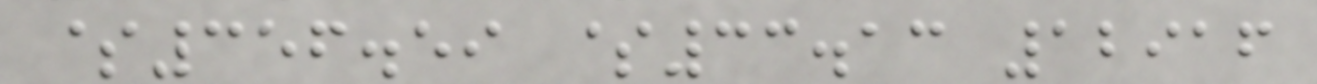$356.59 $33.13 12916
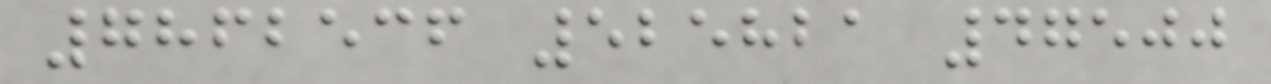7862536 525821 47500
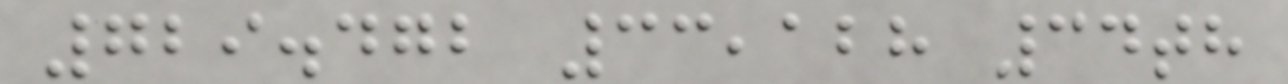729.472 33,128 34th
